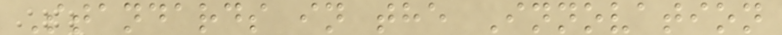Standards in the Innovation
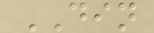DIN
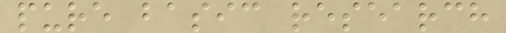pure basic research
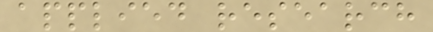applied research
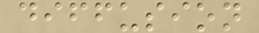diffusion
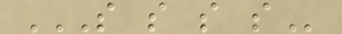S S S S
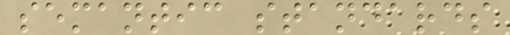semantic standards
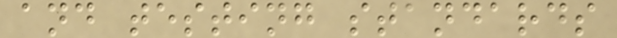and testing standards
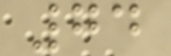74
